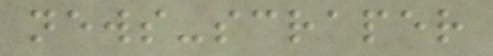news-scraper
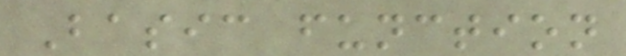Basic function
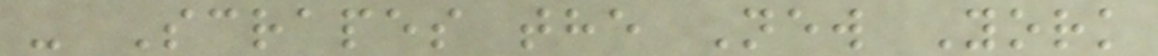- Scrapes the New York
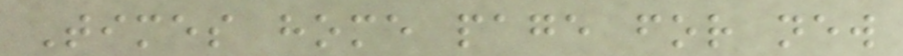Times home page for new
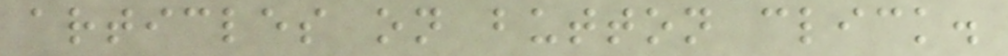articles on button click.
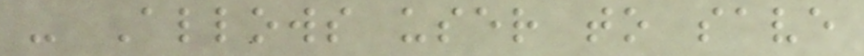- Allows user to save
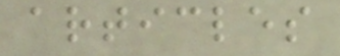articles
